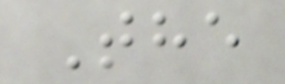The
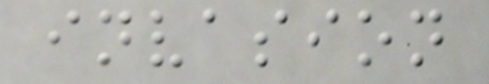invasion
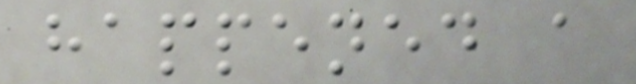happened a
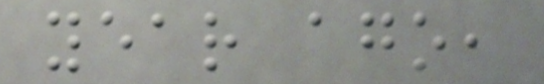year ago,
